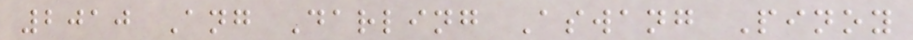2010 Ang Darling Aswang Pinoy
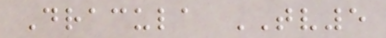Dracula TV5
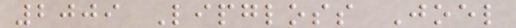2009 Lipgloss Joel
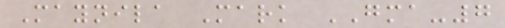Maynila Mark GMA-7
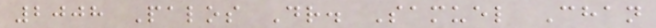2008 Palos Dr. Samuel Chan
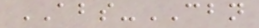ABS-CBN
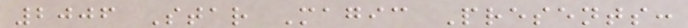2006 Star Magic Presents:
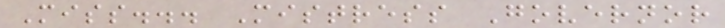Miss... Mistress Governor
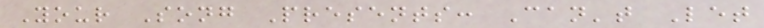Your Song Presents: Can't Let
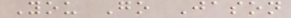You Go Jason
